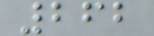262
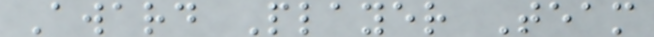Award Player Team
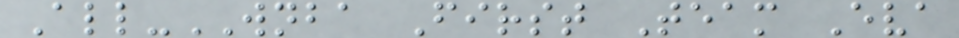All-WNBA First Team Eva
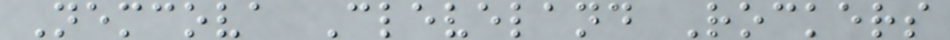Nemcova Cleveland Rockers
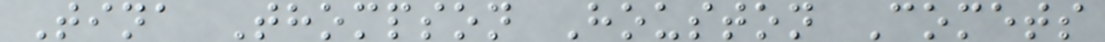Tina Thompson Houston Comets
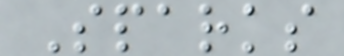Sparks
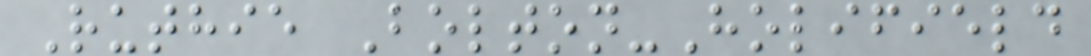Ruthie Bolton-Holifield
